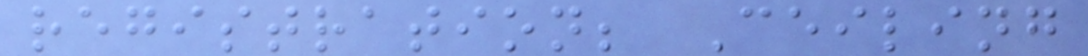registration; Ceiling
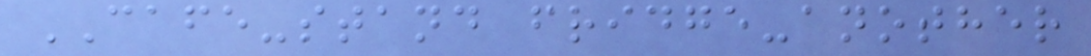CAFE-stand fridge-another
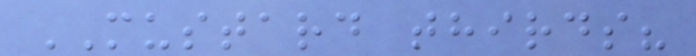MUSTARD thirds?
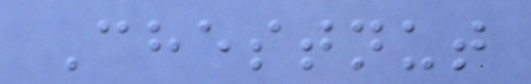Chestnut
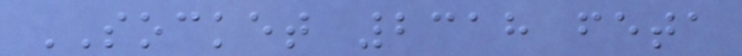SOCKET 2318 feta
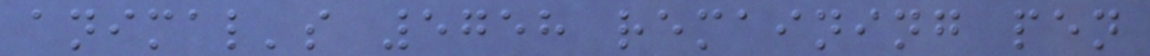animal's 5758 remaining pen
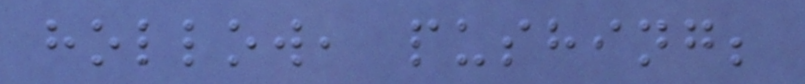hollow, pushing;
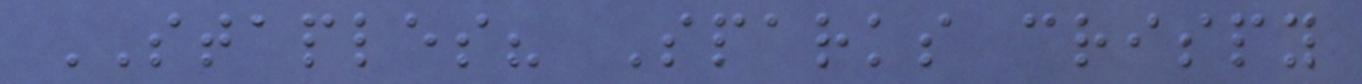STAPLES? Sparks crispy
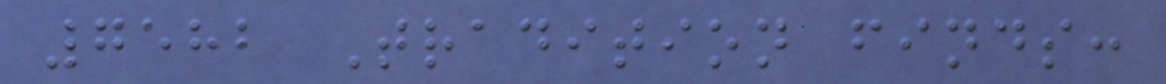7582 Tradition finds:
